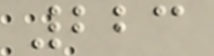223
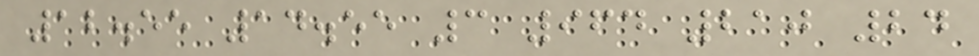12.55 14.55 3 964 210 24
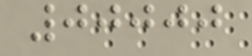00000
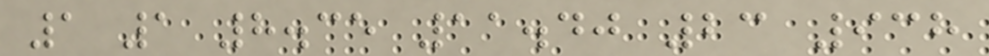1 1 8.35 11.40 23 938
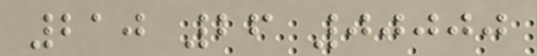210 26 00000
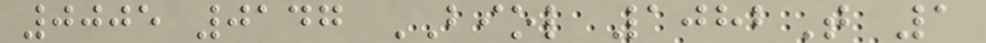0005 0147 BIOL 1082T 1
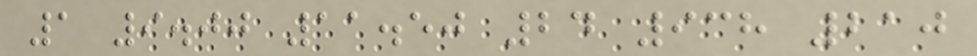1 9.00 11.50 24 938 210
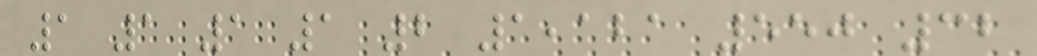1 1 1 1 2 1,121 550 32
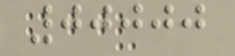00000
